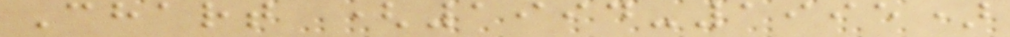Chart (1994-1995)
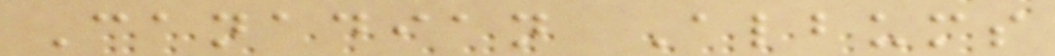Canadian Albums
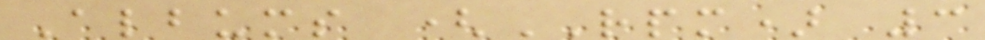Albums (RPM) 3
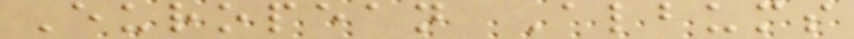European Albums
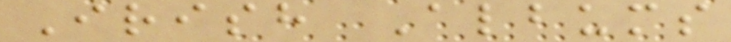Irish Albums
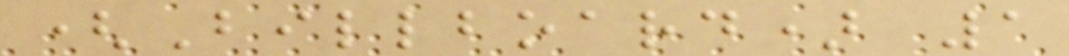(Billboard) 1
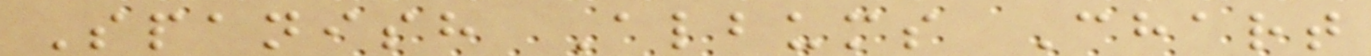Spanish Albums Chart
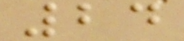24
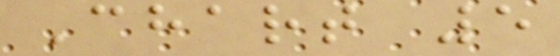Chart 5
